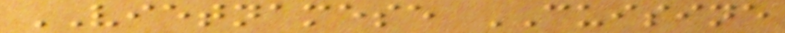VIETNAMESE CUISINE
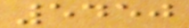5450
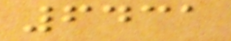6431
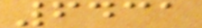6431
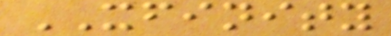XFINITY
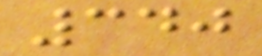340
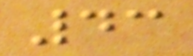43
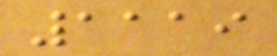1119
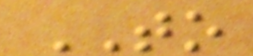TO
